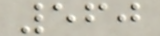560
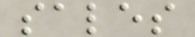sales
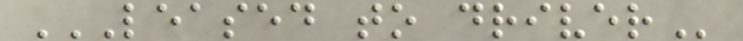LEASED TO DRIVER
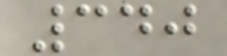340
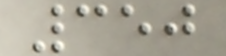350
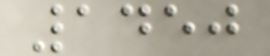1450
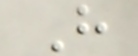H
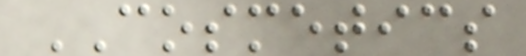COSMETICS
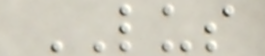LUS
